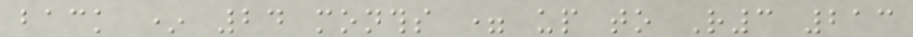back * 24 months = up to R3 213
